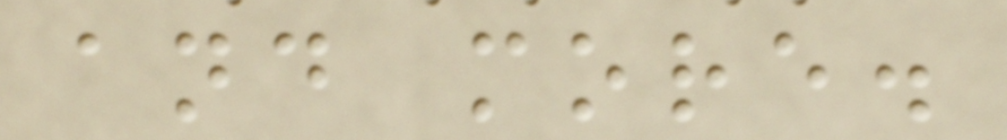and more.
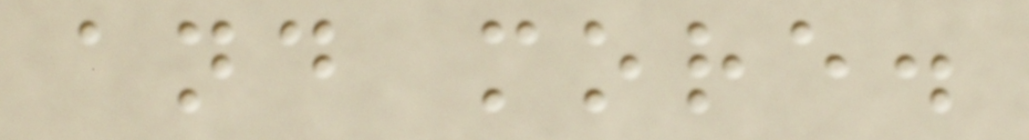and more.
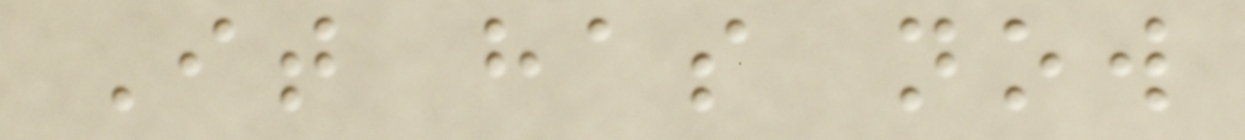It has now
